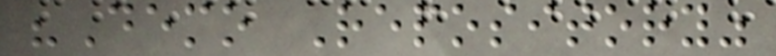"Demo Repository"
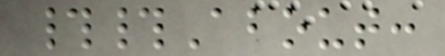##About:
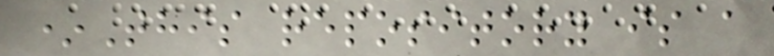*This repository is a
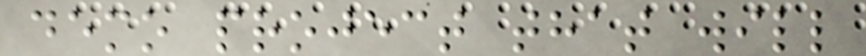demo project that will
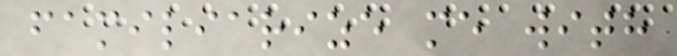familiarize me with
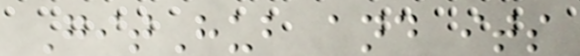GitHub and its
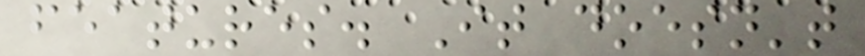features. It doesn't
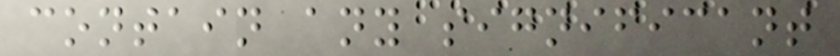contain any significant
